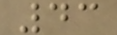43
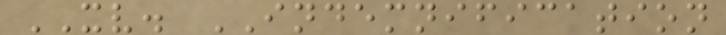XV. INDEMNIFICATION
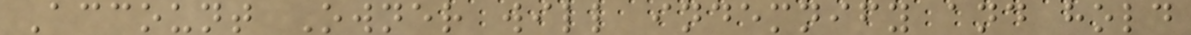Account Owner will indemnify and hold
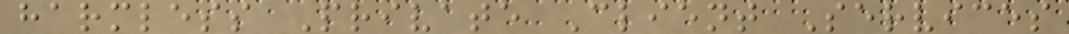harmless Private Client Services
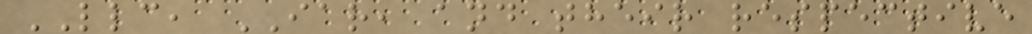LLC, IAR, and their respective
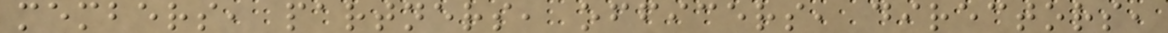members, partners, officers, directors,
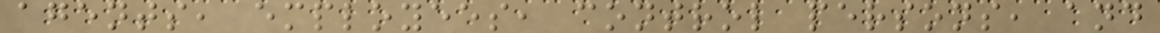agents, employees, control persons, and
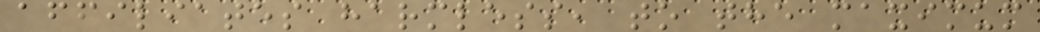affiliates harmless, to the maximum
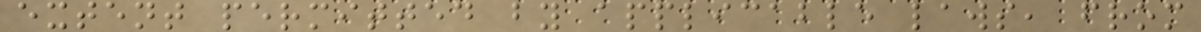extent permitted by applicable laws, from
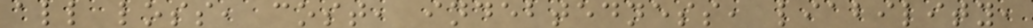all loss, cost, indebtedness, liability,
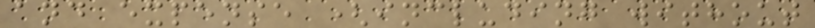and expense (including without
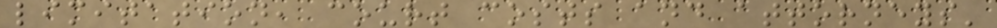limitation, court costs and attorneys'
